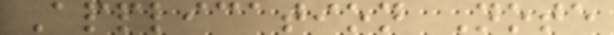Application Note
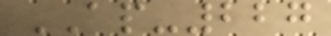AP-227
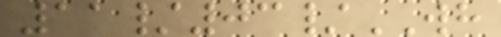11/03/WH
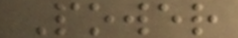Power
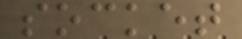socket
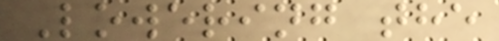Lowering the
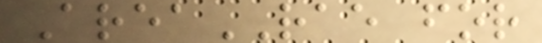AreaRAE for
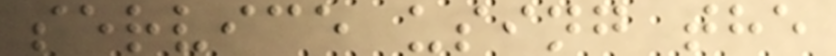service using the
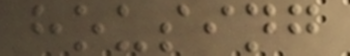housing
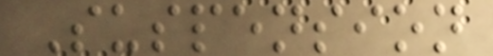Suspension
